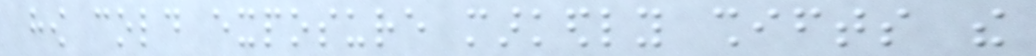how cold exposure markedly shifts the
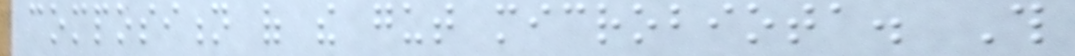composition of the gut microbiota. This
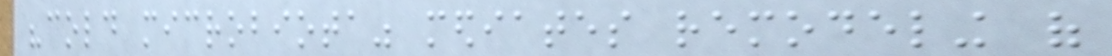"cold microbiota" mediates remodeling of
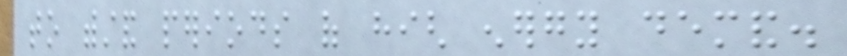to withstand periods of high energy demand.
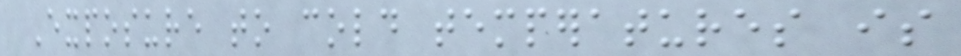Exposure to cold temperatures is
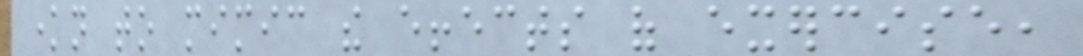known to mimic the effects of exercise,
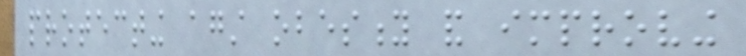protecting against obesity and improving
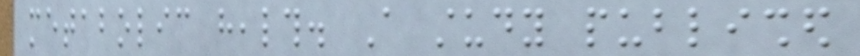metabolic health. A study published
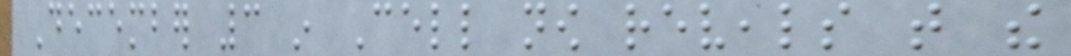December 3 in Cell now reveals that the
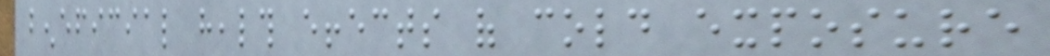beneficial health effects of cold exposure
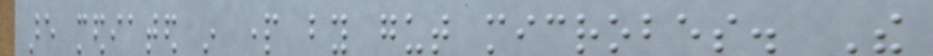are mediated in part by gut microbes. The
